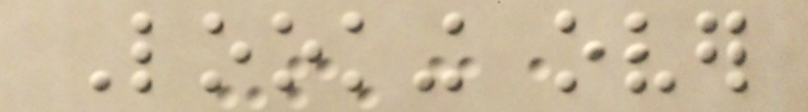Looking over
